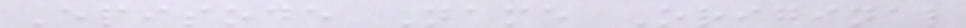Episode Name Original
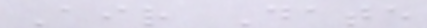Air Date
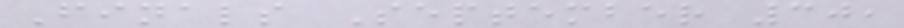Finals September 30,
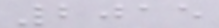2015
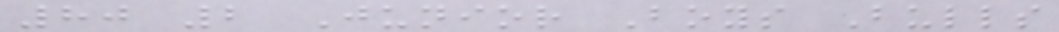80 2 Junior Boys Bulls
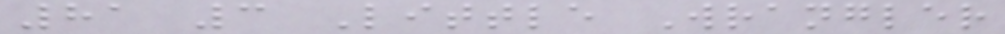81 3 Little Wrangler
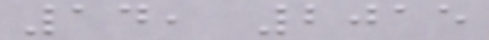14, 2015
